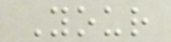Your
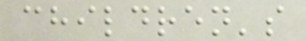children's
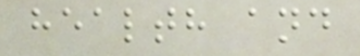health and
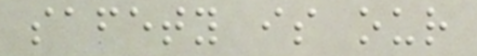safety is our
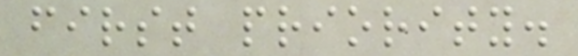first priority.
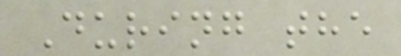During the
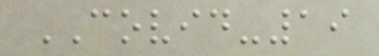COVID-19
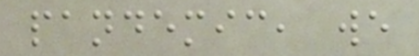pandemic, we
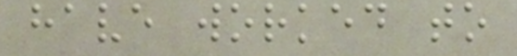have worked to
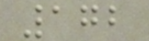172
